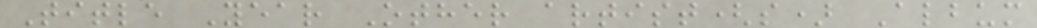Title Year Other artist(s) Album
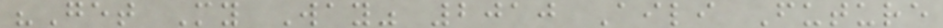"Get My Way" 2010 Aili Future
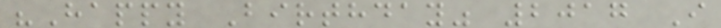"Happy Birthday" 2017 I
